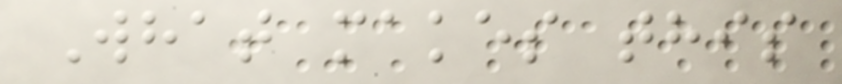What makes this
